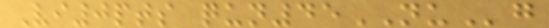Vi0pts qun45NUg
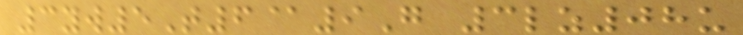3yw5T6@9G 3lz08u
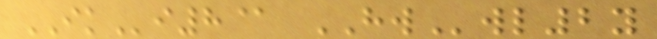IKi8@ HWwl2y
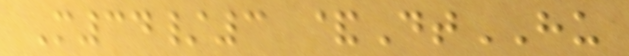M34/3 &DtHU
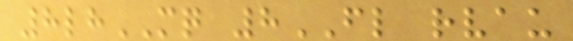8lhMQ 8FL rvau
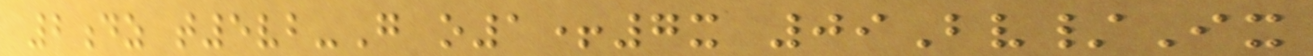2dz t5vb-G o1+7x 09Bv/Ix
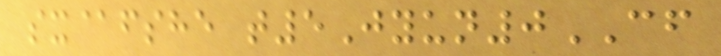sx@fshe t5Jyun0CF
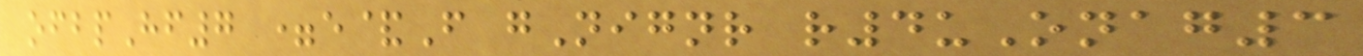ofbpHf7 =e&F gNignr r4uOnag3
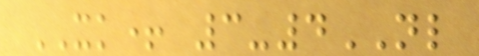XK+ 3-4NL
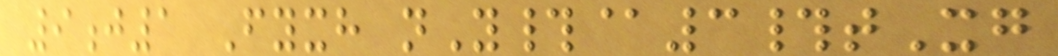9j1 Fyxh nY#@3#tXg
